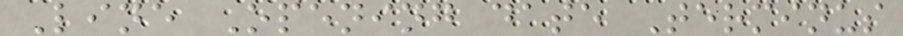Line Opening date Terminus
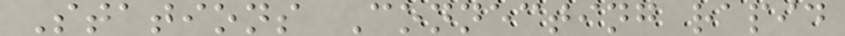Stations Connecting rapid
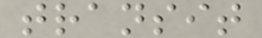transit
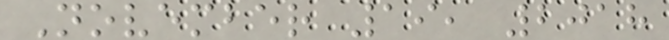November 19, 2018
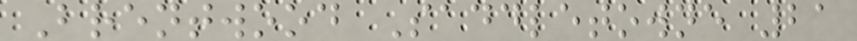Brentwood Saddletowne 21
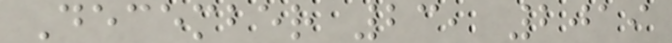December 23, 2019
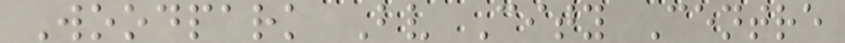Woodpark Bv City Centre
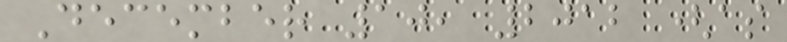December 10, 2012 (as
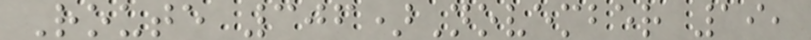Route 306)November 19,
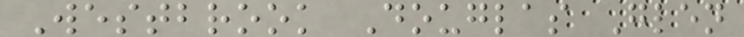Westbrook Douglas Glen
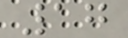17
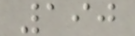190
